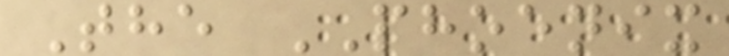The PHOENIX
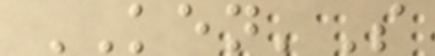KEN'S
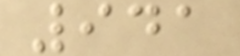941
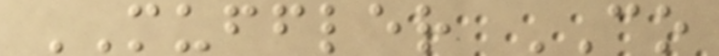MUFFLER CO
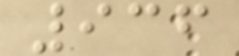936
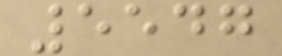5547
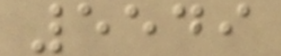5549
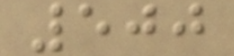500
